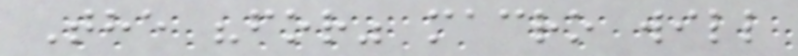The "for" macro will
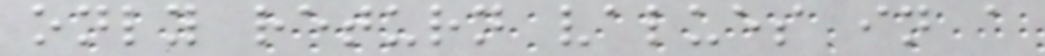only return values in a
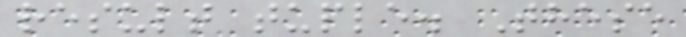result tuple. These
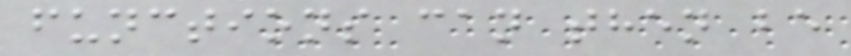functions can then be
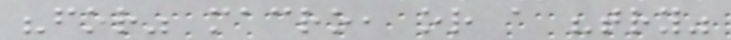"for" macro, or a "try"
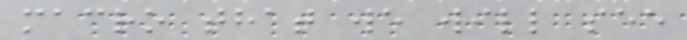macro that we will see
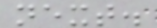next.
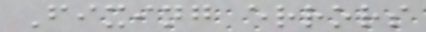Fixing errors
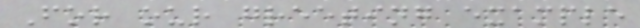For our greeting example
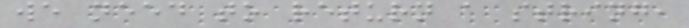we need to return a string,
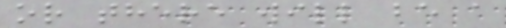or there will be a
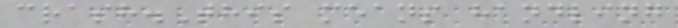crash.This means handling
